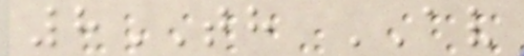8TH AV
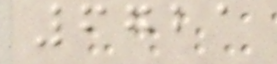6721
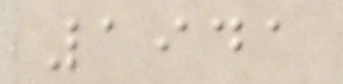1941
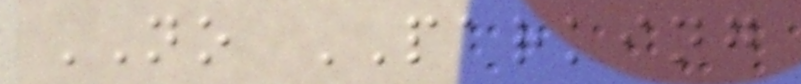NO PARKING
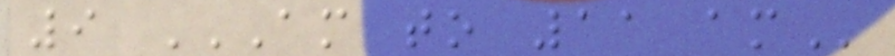9 AM TO 11 AM
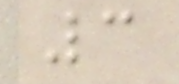3
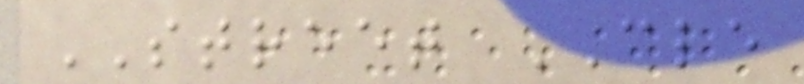STREET CLE
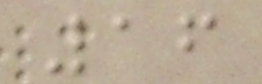16
